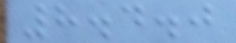8.4.0
